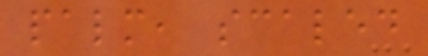palm, scaled
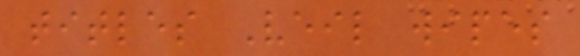titles Veil wipes
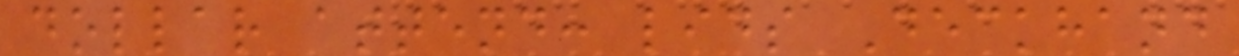dollar attend: lids Deckhand
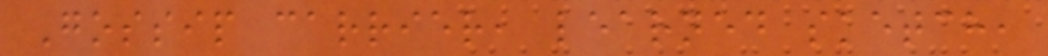Gossip carrier, learned sketch,
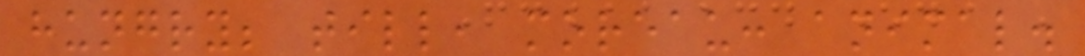hungry; till, moreau: animal.
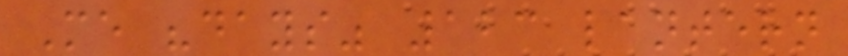Me "days" 123 lantern
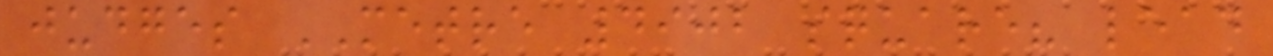judges METRE 4902 square? lead
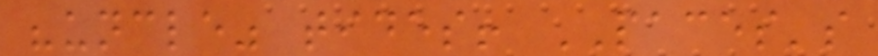"uncle" tides! PACES's
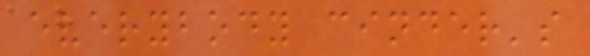everybody cinder's
